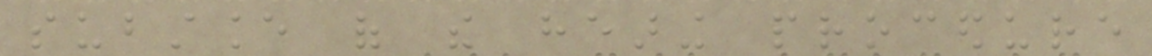substance of the hearing procedure
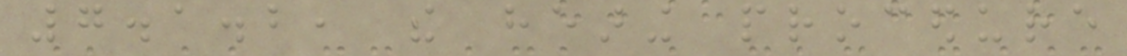7.1.2, the hearing procedure
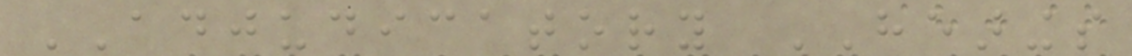ADJUDICATORY HEARINGS
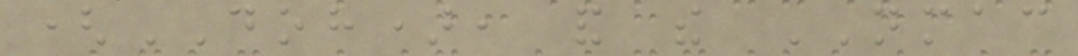(DOH), and the NMAC
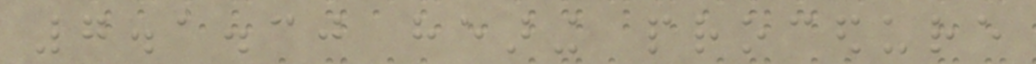7.1.30 hearing procedure
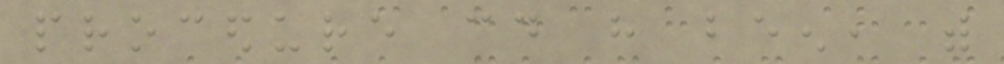procedure could have been, with
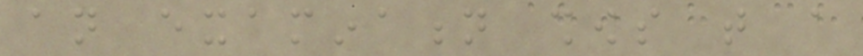an examination shows that a
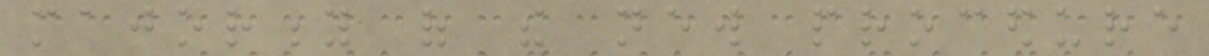majority of the new procedure
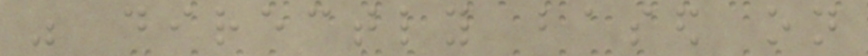was directly based on
